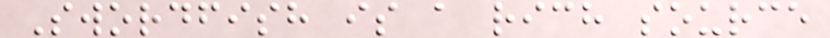Swordfish is a rich source
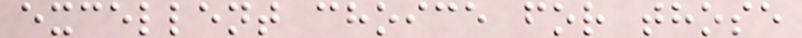excellent choice for those
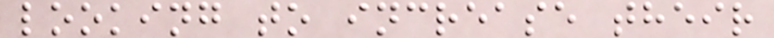looking to increase their
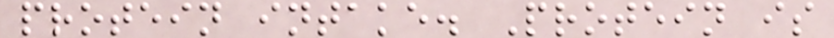protein intake. Protein is
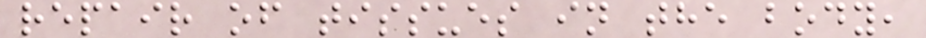repair of tissues in the body,
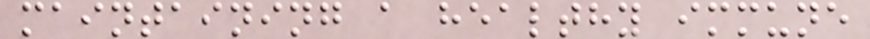maintaining a healthy immune
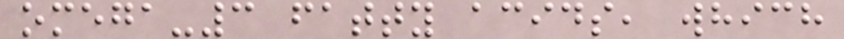omega-3 fatty acids, which
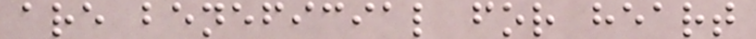are beneficial for heart
